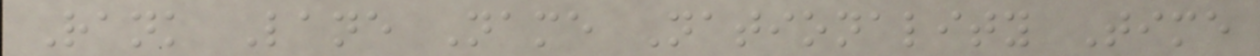Rank Lane Name Nationality Time
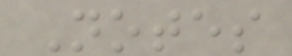Notes
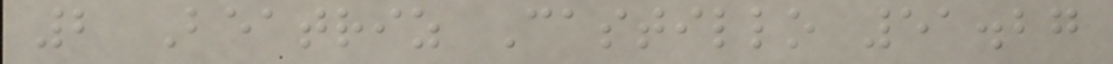2 Beatriz Castillo 51.27
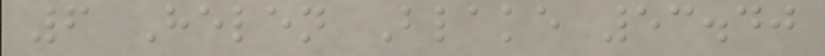6 Helen Blake 53.40
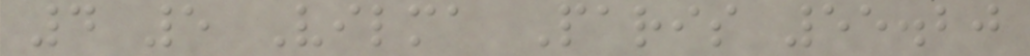4 5 Vilma Paris 55.20
